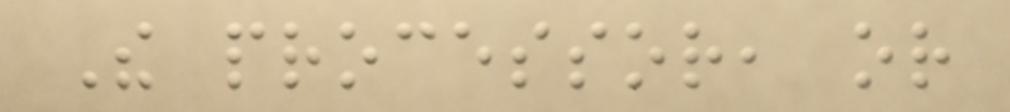The processor, or
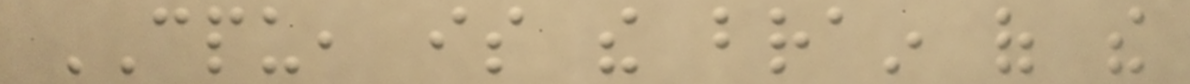CPU, is the brain of the
